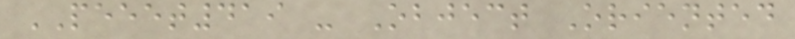PEEET419 - Object Oriented
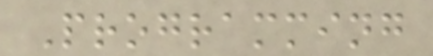Programming
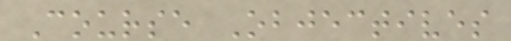Course Objectives
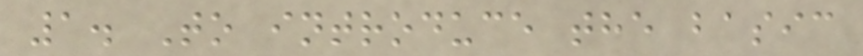1. To introduce the basic
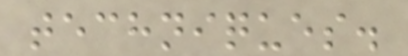techniques.
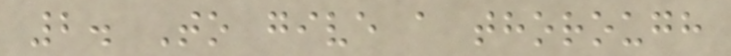2. To give a thorough
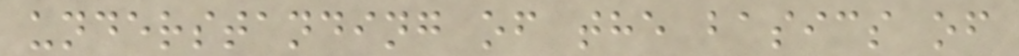understanding of the basics of
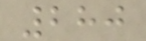280
